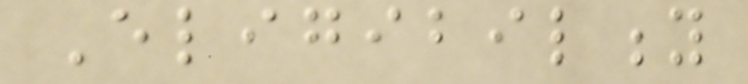Eligibility
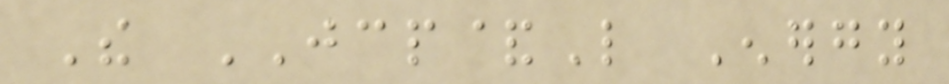The JCP&L Energy
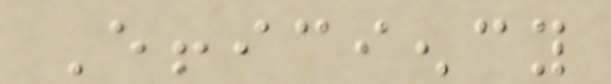Efficiency
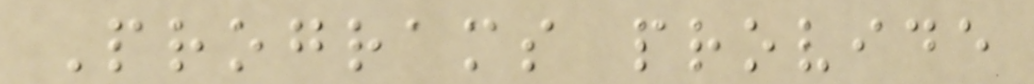Programs provide
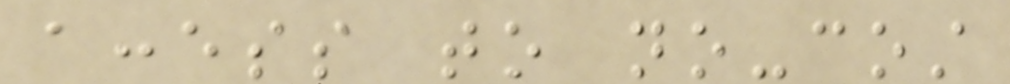access to no-cost
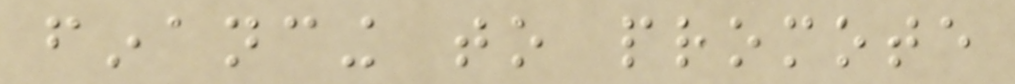financing to promote
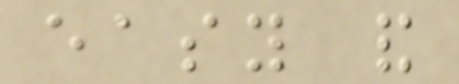easy and
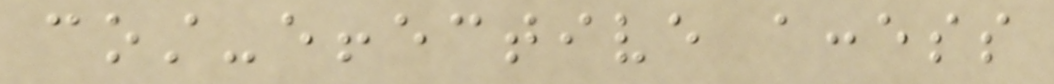cost-effective access
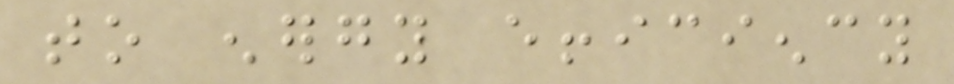to energy efficiency
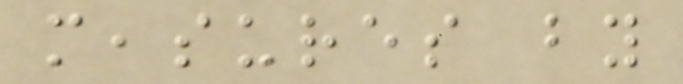measures by
